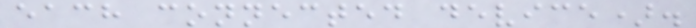each connected device).
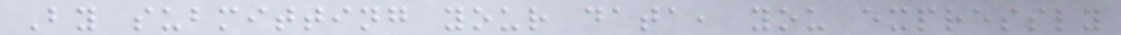By submitting your data, you expressly
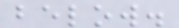below.
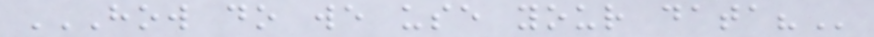HOW DO WE USE YOUR DATA?
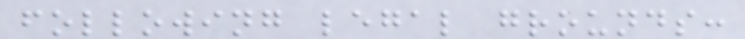following legal grounds:
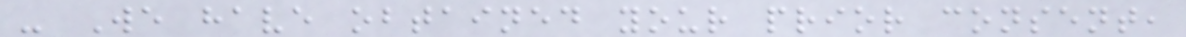- We have obtained your prior consent,
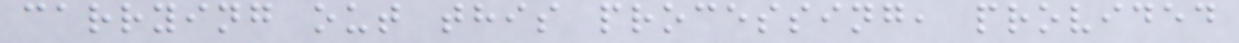carrying out this processing, provided
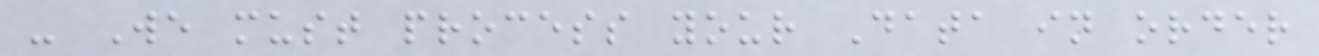- We must process your Data in order
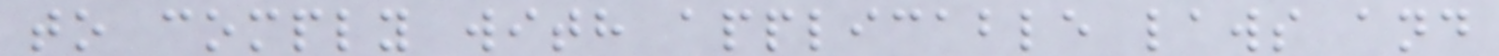to comply with applicable laws and
